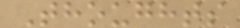Thoughts
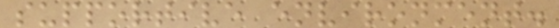supportive environment.
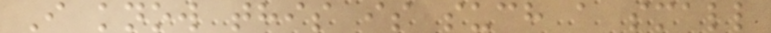I know this is such a small
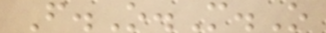F.O.M.O
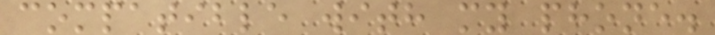compatible with my phone.
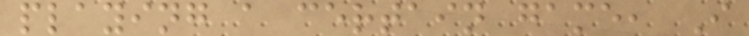playing a certain game, I
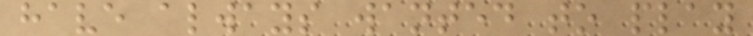have always wanted to play
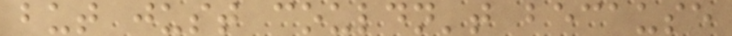but just couldn't because
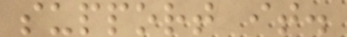support it.
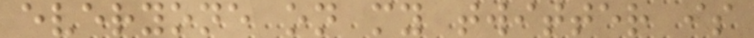everyone on my twitter is
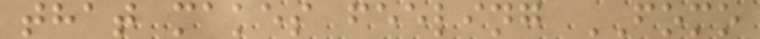that makes feeling FOMO
